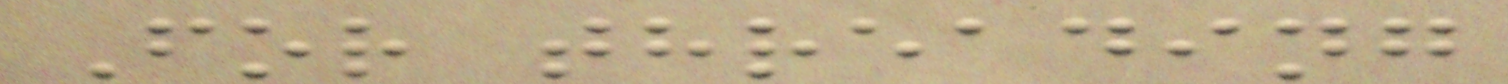For threading
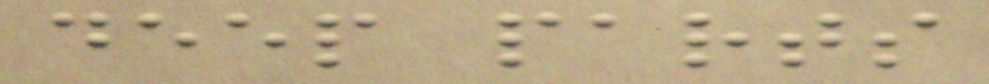deep parts
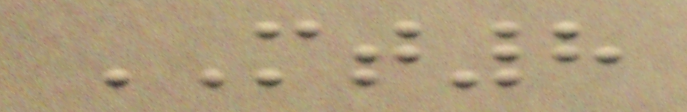MT8
